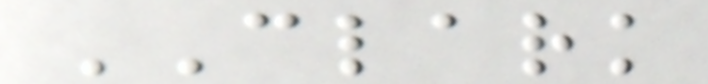CLARK
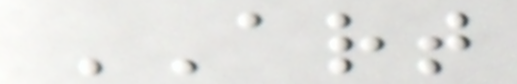ART
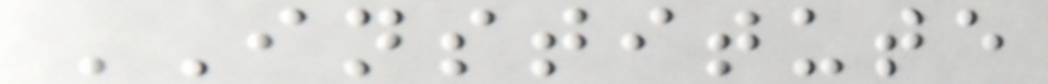INSTITUTE
